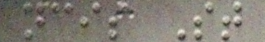ncis St
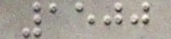1500
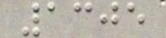1305
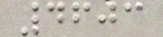4603
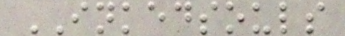INKEDSOULS
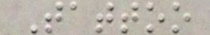Tattoo
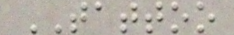TATTOO
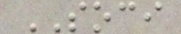SOCI
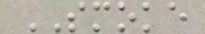SMOKE
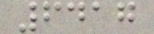6417
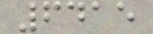6415
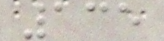135
